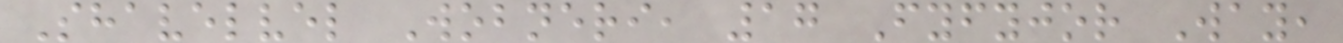Shavelvel Wobneri, 17 Fyfyjor Way,
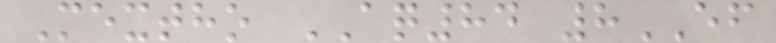Mextho AQ84 8EF
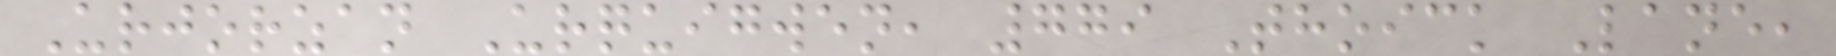Urjorzan Urquigwen, 779 Thoick Lane,
